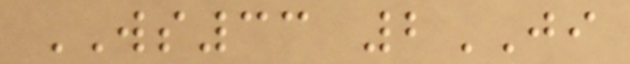WS33 2JI
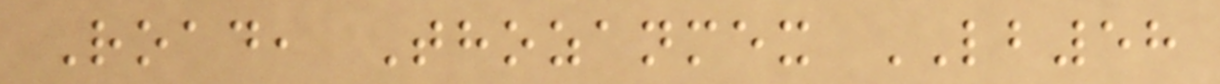Road, Thozanmex LB58
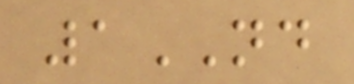1ND
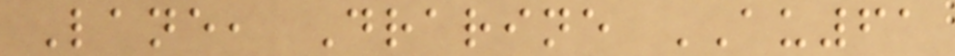Lane, Drarine AU61
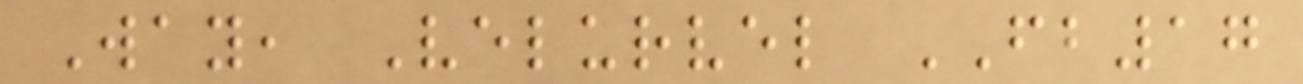Way, Velurvel FB17
